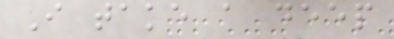I take a deep
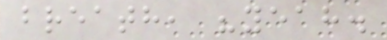breath, "yeah.
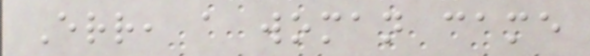Err, a woman came
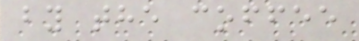by the coffee
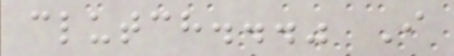clutch..." I
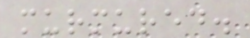murmured.
